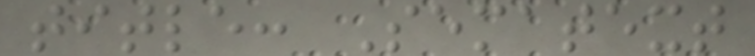title: Sematext
